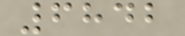6842
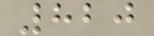820
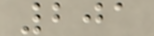201
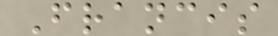Francis
